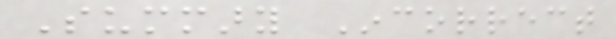Summary Incorrect
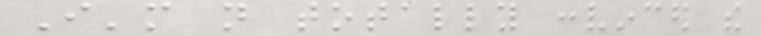I'm not totally convinced the
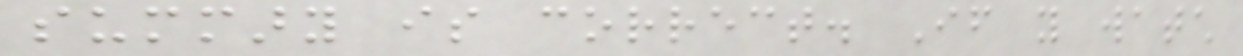summary is correct. If you watch
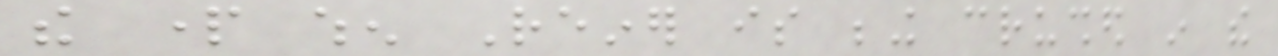the part when Reiner is being crushed in the
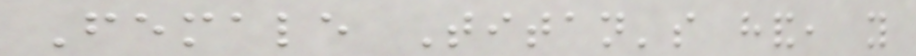Female Titan's hand, you
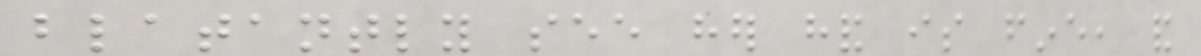blatantly see her hand is fine, and
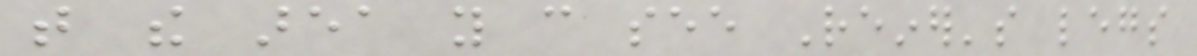that the area you can see Reiner's legs
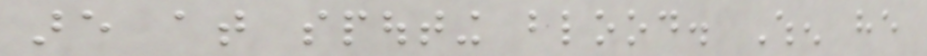are at spouting blood. When he
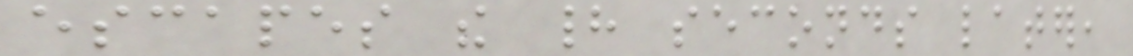escapes the had seconds later,
